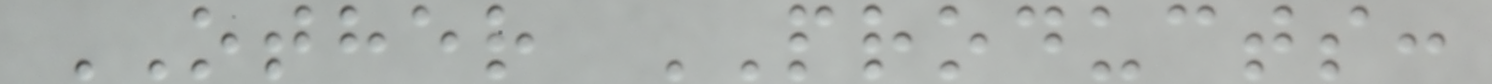OTHER PRODUCTS:
